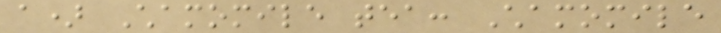a) Chamomile tea: Chamomile
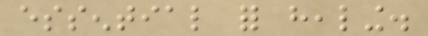essential for healing.
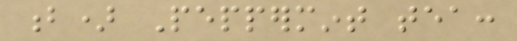b) Peppermint tea:
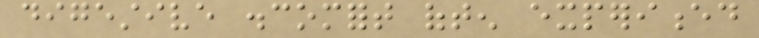digestive discomfort often experienced
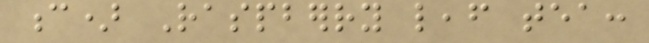c) Raspberry leaf tea:
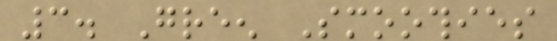3. Green Smoothies
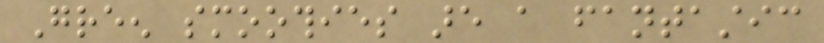Green smoothies are a fantastic
